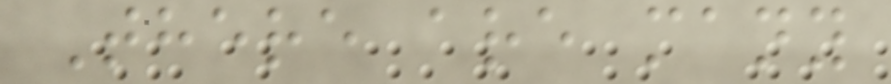There are many
